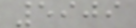5909
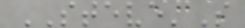STEVE'S
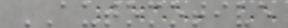AUTOMOTIVE
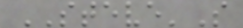STEVE'S
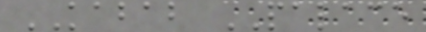KABAB PALACE
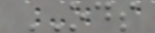ODS
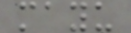mayu
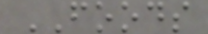FOODS
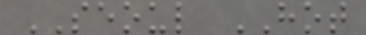SEOUL HOT
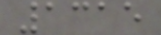1315
